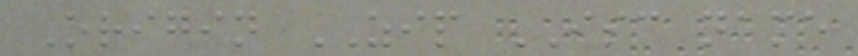Origin ZIP ISC name
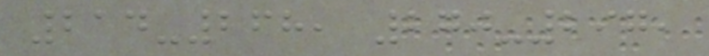214-268, 270-297,
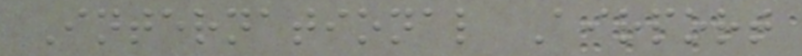International Airport
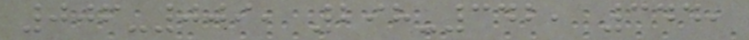006-009, 298-342, 344,
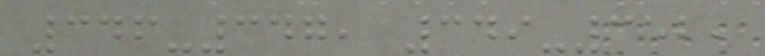346-347, 349-352,
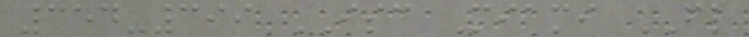354-399 ISC Miami FL
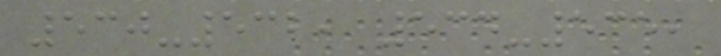530-532, 534-535,
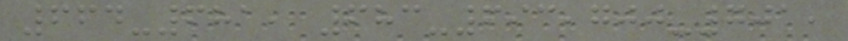664-681, 683-693,700-701,
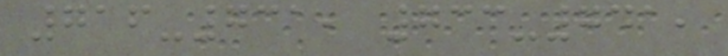716-731, 733-741,
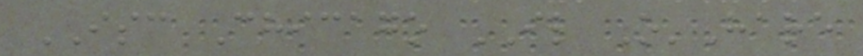ISC Chicago IL O'Hare
